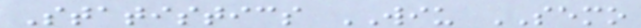Statistics WIU SEMO
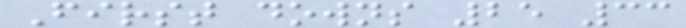First downs 25 33
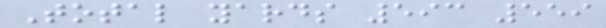Total yards 593 559
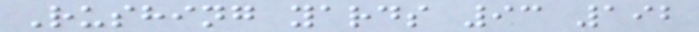Rushing yards 93 192
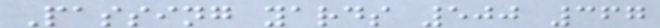Passing yards 500 367
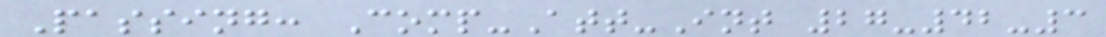Passing: Comp-Att-Int 27-42-3
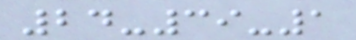24-39-1
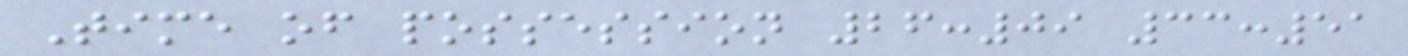Time of possession 26:09 33:51
